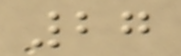27
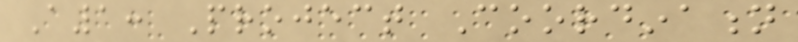A1: Project Coordination
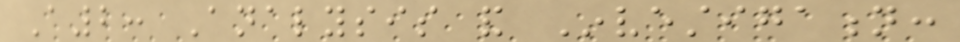A2: Analysis and Investigation:
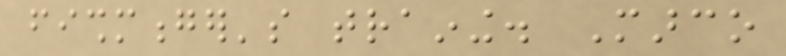fishmonger's training. Marco
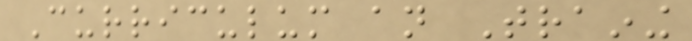Curriculum an Training
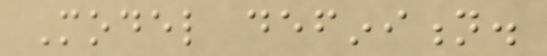Model definition.
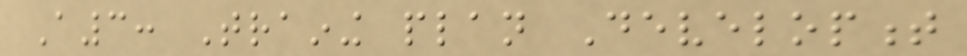A3: Training plan Development
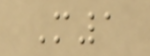M1
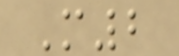M2
